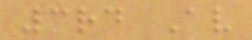3rd Av
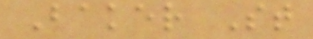Baker St
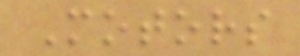Motors
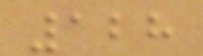128
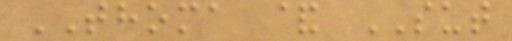THOMA & SUT
